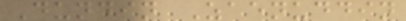Dundin Zaenuddin
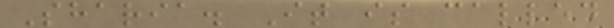Sharia. It is called
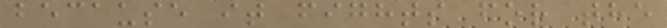because it fights for the
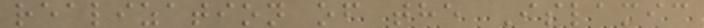realization of the Islamic
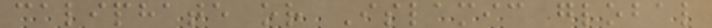caliphate or Islamic global
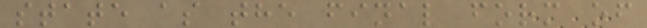state as the final form of
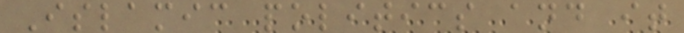Islamic politics and it
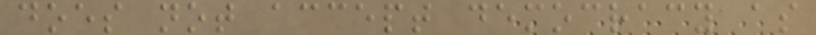does not accept democracy as
